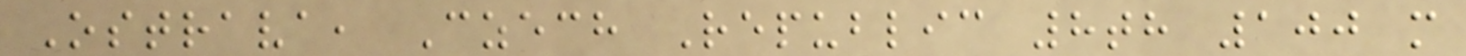Ostrava, Czech Republic 8th 100 m
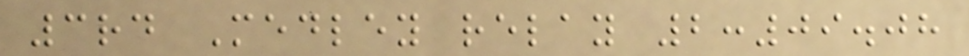3rd Medley relay 2:09.08
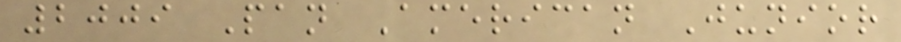2009 Pan American Junior
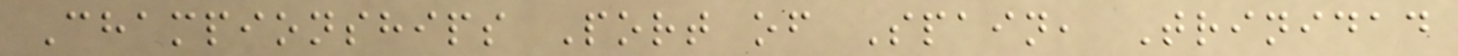Championships Port of Spain, Trinidad
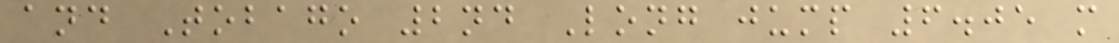and Tobago 2nd Long jump 6.05 m
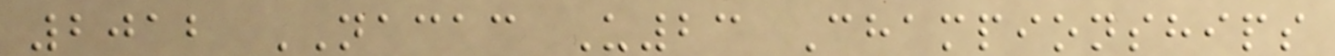2012 NACAC U23 Championships
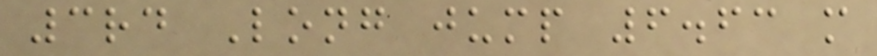3rd Long jump 6.63 m
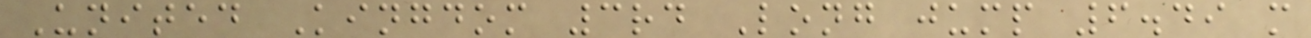United Kingdom 3rd Long jump 6.49 m
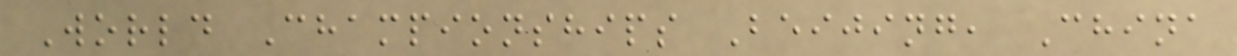World Championships Beijing, China
